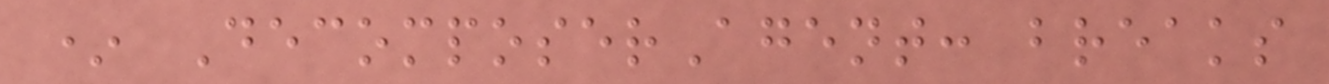* DecomposerAgent: breaks
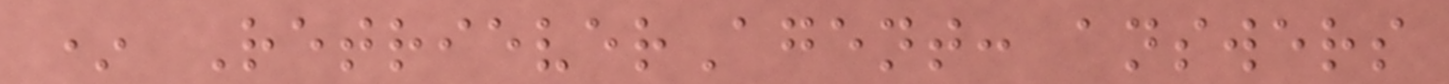* RetrieverAgent: answers
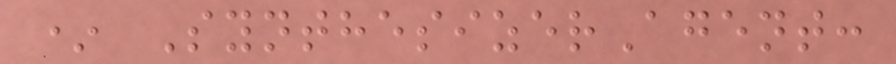* SynthesizerAgent:
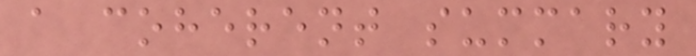a coherent summary
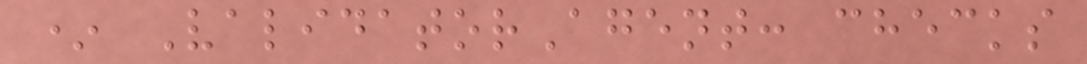* ValidatorAgent: checks
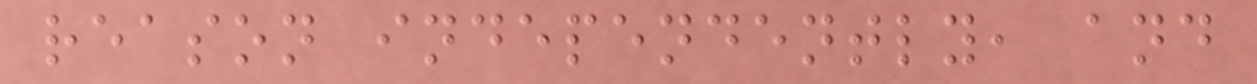reason independently, and
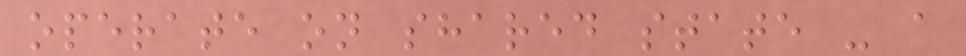operate on shared state - a
